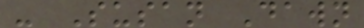- Susan Dawn
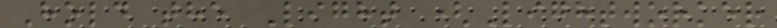Hold the Light (Lightworker
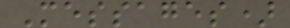Messages)
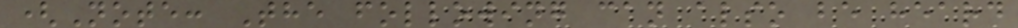(Note: The following can also be heard
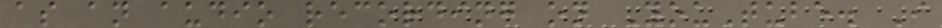as an audio recording on YouTube. I
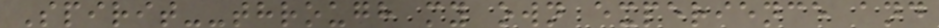Spirit--through my own experience and
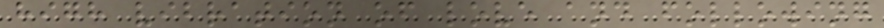high vibration of love and following
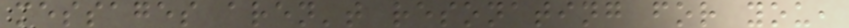messages aren't resonating for you,
